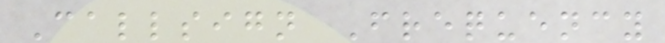Callsign Frequency
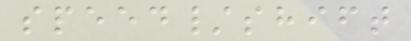speed/shift
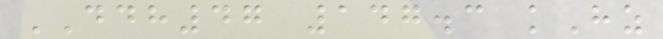DDH47 147.3 kHz
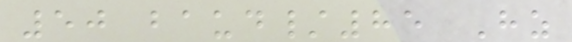50 baud/85 Hz
